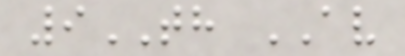9TH AV
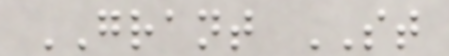GRANT ST
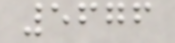5676
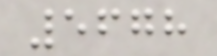5678
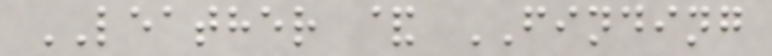LEATHER & FINDING
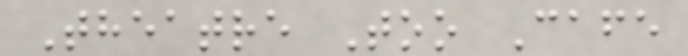Theatre Too Cafe
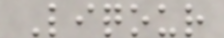Liqour
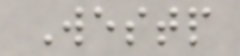Westp
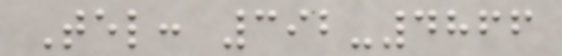Tel: 392-4866
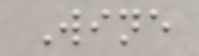Wine
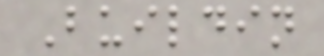Buildin
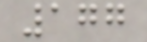177
